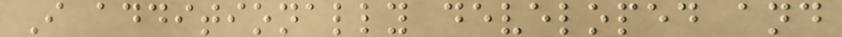I additionally developed and
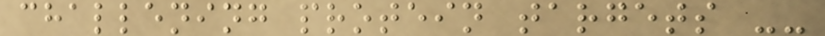challening protein targets --
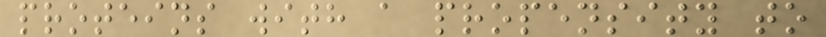proteins with a propensity to
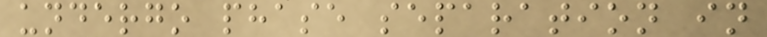undergo phase separation in
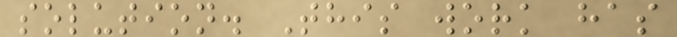solution. This work has
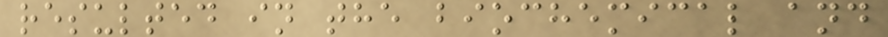resulted in the biochemical and
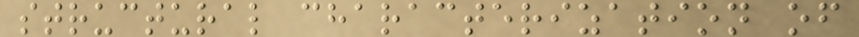structural characterization of
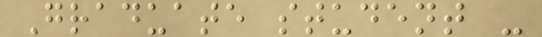Graduate student -
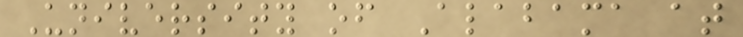University of Alabama at
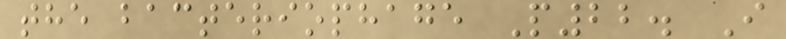the bacteriophage P22. I
